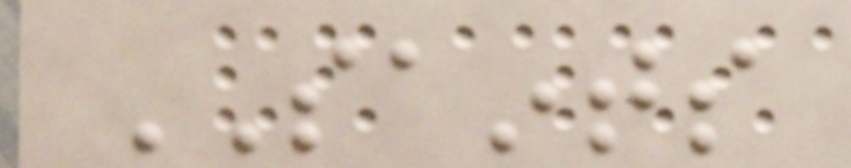SAINTS
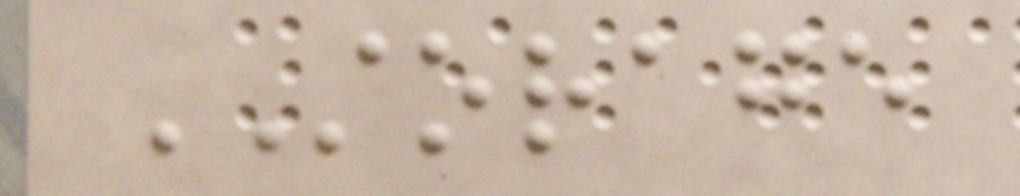STORAGE
